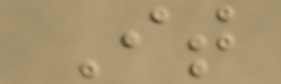It
